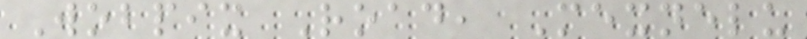Wobpix Road, Mexnelu
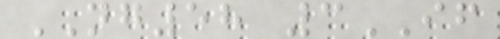NG58 3IF
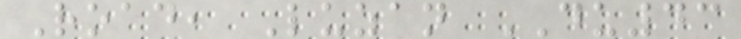Road, Luzan DU43
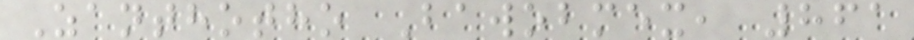Zanthotho Bawobmex, 861
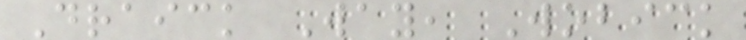Draick Way, Wobick
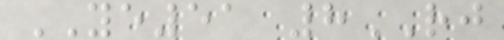YE51 8RJ
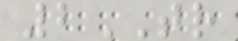2TR
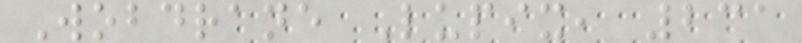Wobdrane Lupix, 231
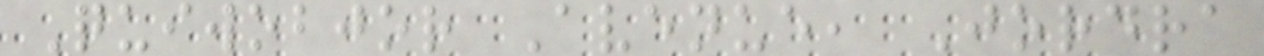Quiwobjor Avenue, Jordra
